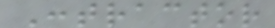Contractor
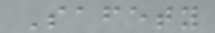Safety
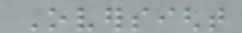Oversight
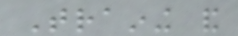Training and
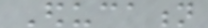Education
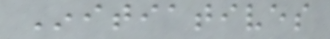Initiatives
